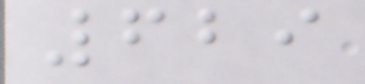629
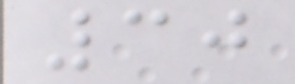30
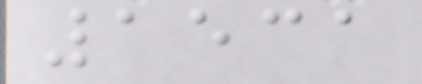1531
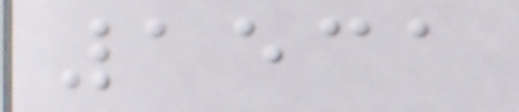1531
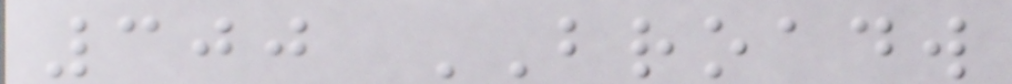300 BROADW
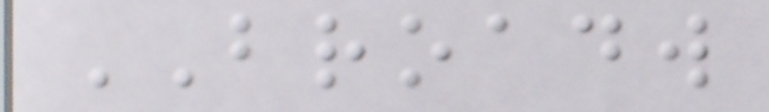BROADW
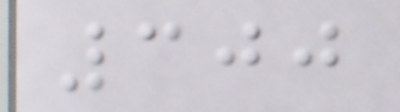300
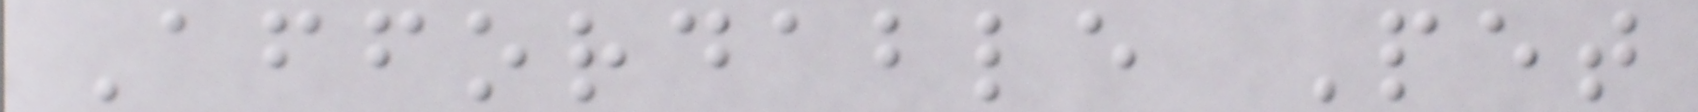Affordable Pet
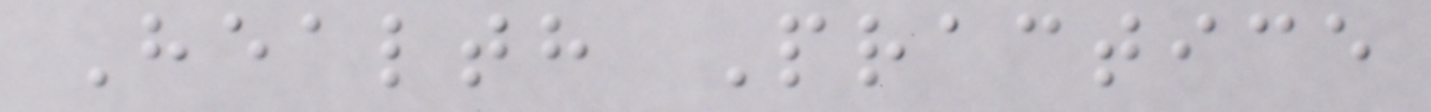Health Practice
